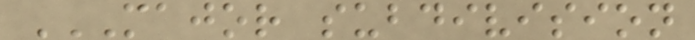MAJOR SUBDIVISION
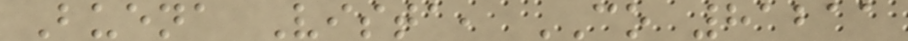Buena Vista, CO 81211
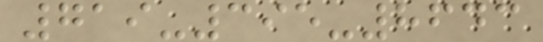719-395-8643
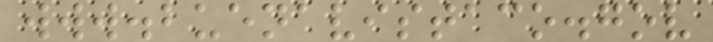www.buenavistaco.gov
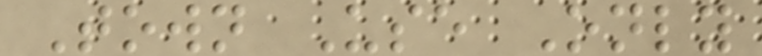Town Use Only
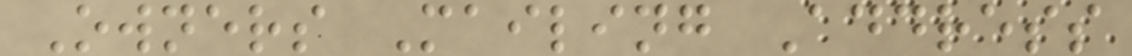Owners Mailing Address
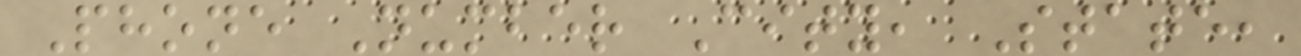Phone Number City, State,
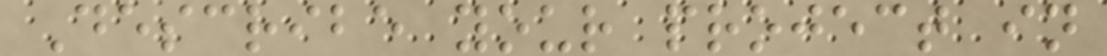Describe your project in
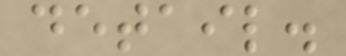detail.
